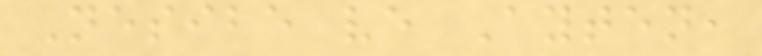Nesibe ve Ayten,
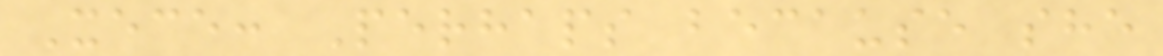Xece: Perhaps because she
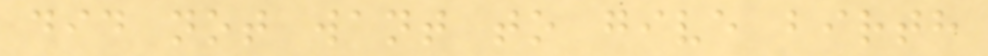did not want to give birth
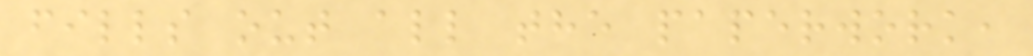fills out all the paperwork,
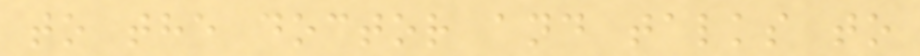to the doctor and talks to
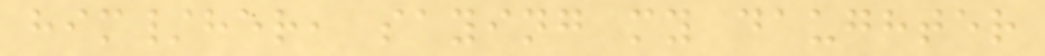him/her, saying my daughter
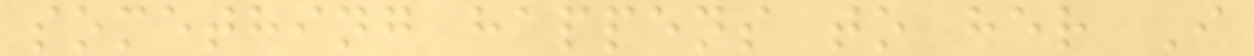something happens to her I
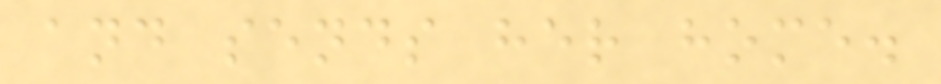and sends her home.
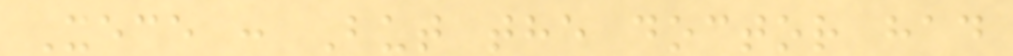Xece : But the doctor had
